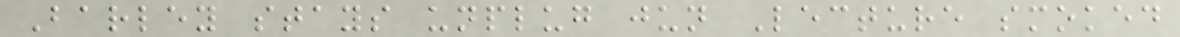Barley stays unplug jun Lecture smoked
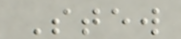Stew
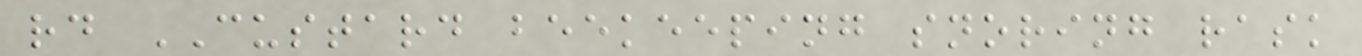rd CUSTARD beekeeping snoring rask
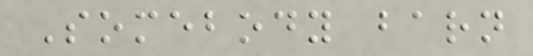Somebody barn
